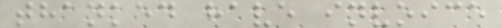thanked have invoice
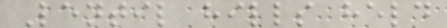Lentil hills held
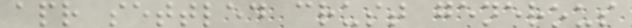apr settled crust generous
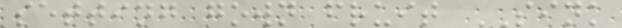setting gown fruit SINK
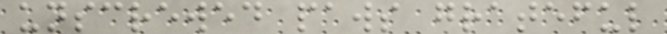unscrewed paws grateful
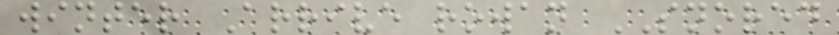winter Arrive rowan SNORED
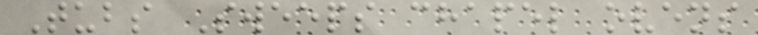Tubs Sweeps chapel ovens
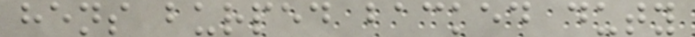hens burped backed duty
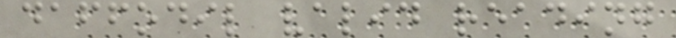daffodil valid reading
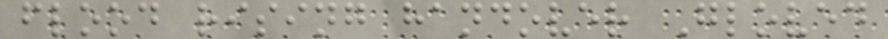flood rising handover Gloved
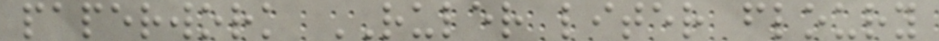paperwork RULER liter floury
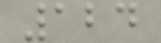124
